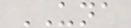UNA
